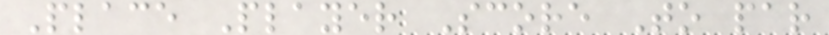Place Player Score To par
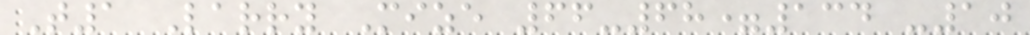T1 Larry Mize 66-68=134 -10
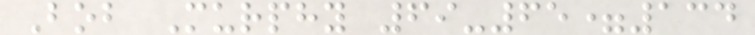Bob Murphy 69-65=134
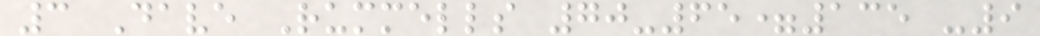3 Dave Rummells 70-65=135 -9
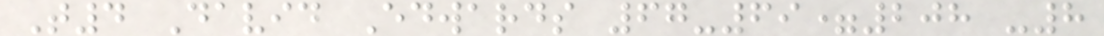T4 David Edwards 67-69=208 -8
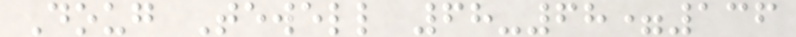Doug Tewell 68-68=136
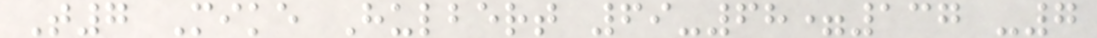T7 Mike Hulbert 69-68=137 -7
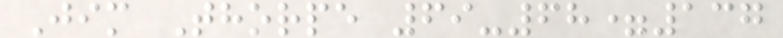Jim Thorpe 69-68=137
